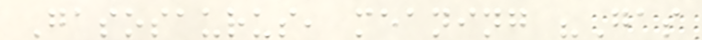Gasosaurus, meaning "Gas
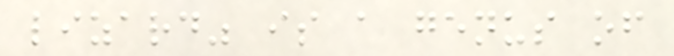lizard" is a genus of
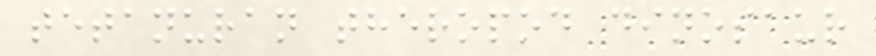tetanuran theropod dinosaur
